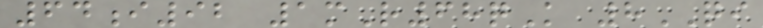64i92 1mR68qK 8QI
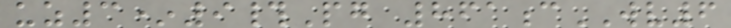uz3*9#Pg 861cWV6
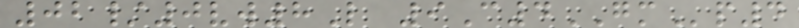02/0vw8L 9C4GMp4
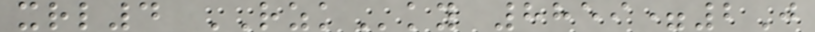xrl4 RZKky 8859=2J
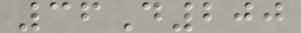36D200
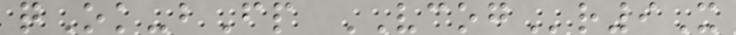qOk-bFp VCOGr9X
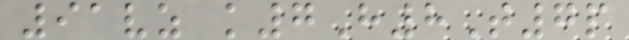91vz k7H8T7p
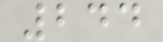244
